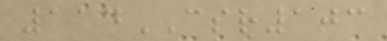114CSR103
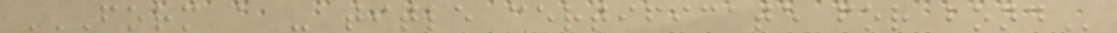FORM A - TITLE CERTIFICATE FOR BOND
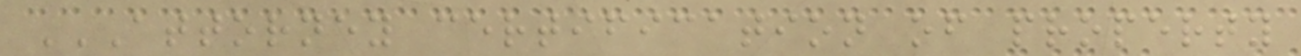ATTORNEY CERTIFICATION OF PROPERTY
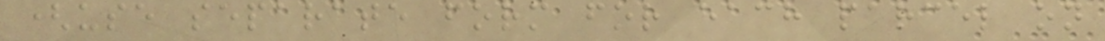(use separate form for each parcel on
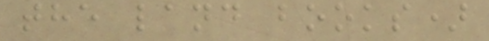the land books)
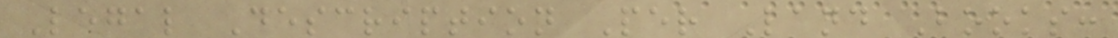Legal Description Per Land Books:
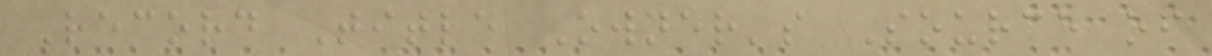Record Title Owner's Source of
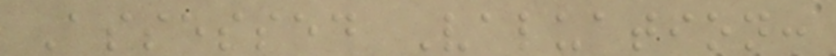Assessed Valuation:
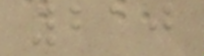210
